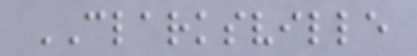CLARKSVILLE
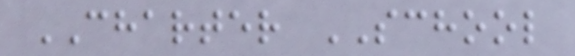CHARTER SCHOOL
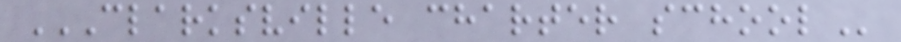CLARKSVILLE CHARTER SCHOOL
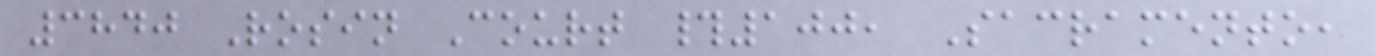3840 Rosin Court #100, Sacramento,
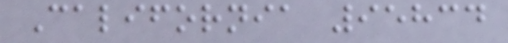California 95834
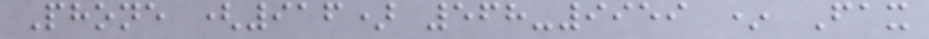Phone (916) 568-9959 * Fax
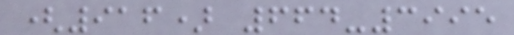(916) 664-3995
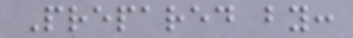Prepared by:
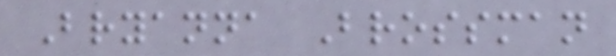Bryanna Brossman
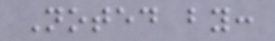Noted by:
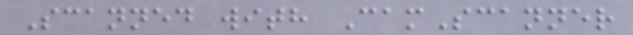Scanned with CamScanner
